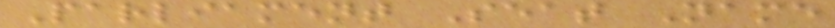Parliament Seat Name
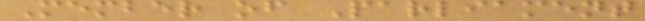Member of Parliament
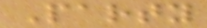Party
